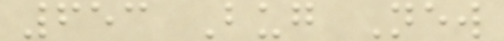653 Bug New
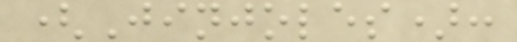(Jinjoles):
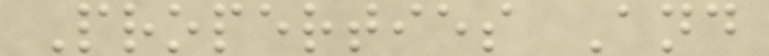Properties And
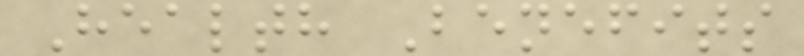Health Benefits
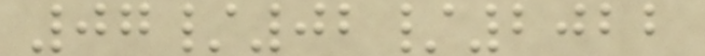07/02/2022
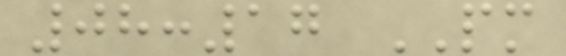08:17 PM
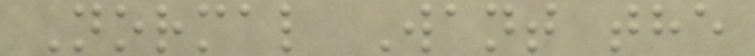Normal Want the
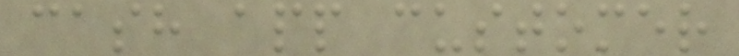cash app customer
